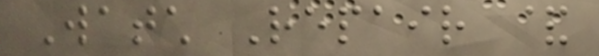Watch Repair &
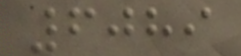6089
